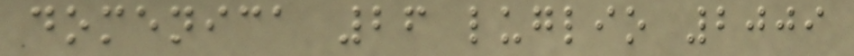domenica 26 luglio 2009
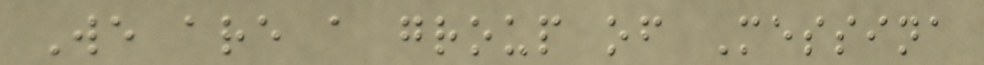We are a group of Messina
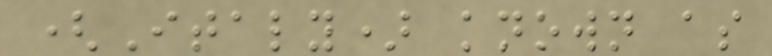(Italy) known as
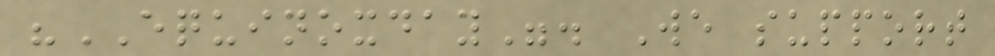"EQUINOXDAY". We support
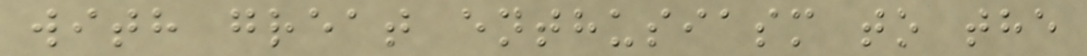with great enthusiasm to the
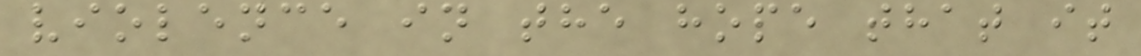violence in the hope that it
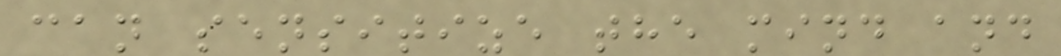can sensitize the mind and
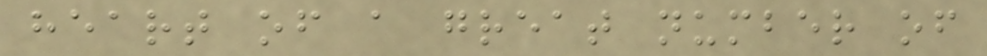heart of a great number of
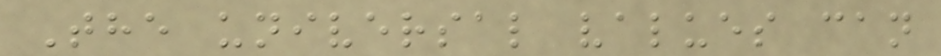The universal values can
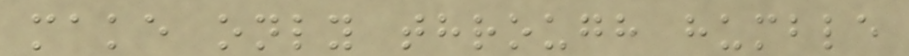make only through humble
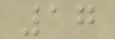17
